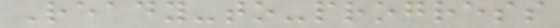Ready-to-progress
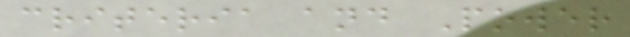criteria and Power
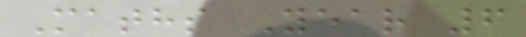Maths Year 6
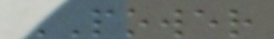POWER
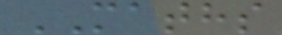MATHS
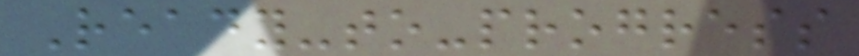Ready-to-progress
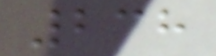238
